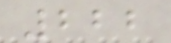222
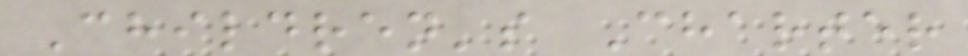Children's Charter
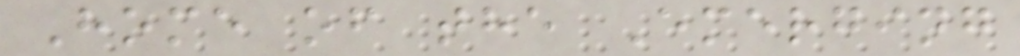Home of the Emerging
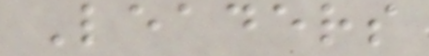Leaders
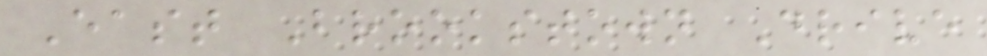East Brookstown Drive
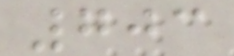703
